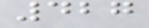427
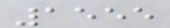1555
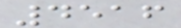4516
